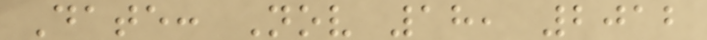Date: Nov 18, 2012
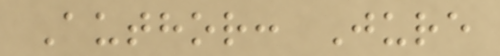Author: Jure
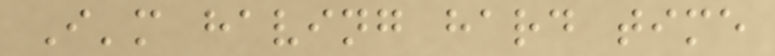I'm having hard time
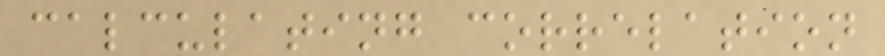calculating correlation
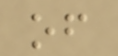of
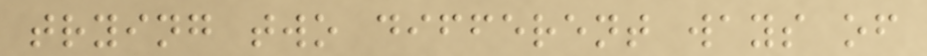trying two different ways of
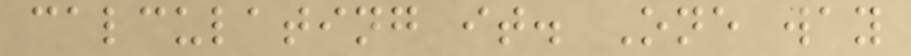calculating it. One way
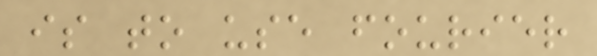is to use fourier
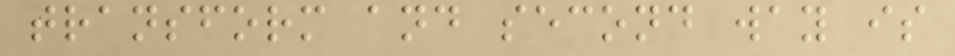transform and second way is
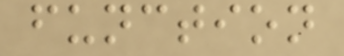function
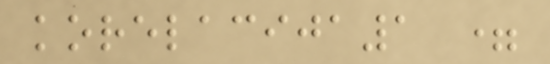korelacija1 =
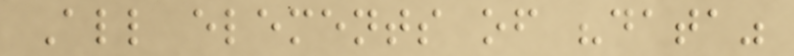All elements of "data"
